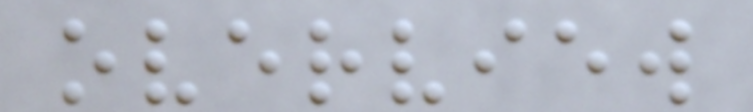overview
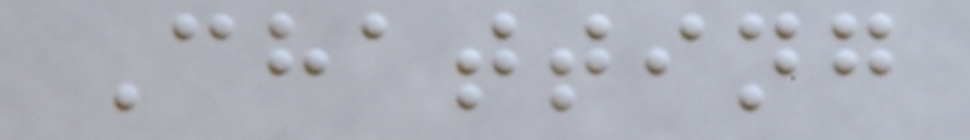Chatting
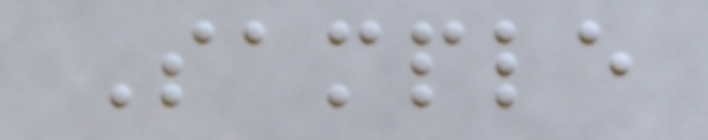Sample
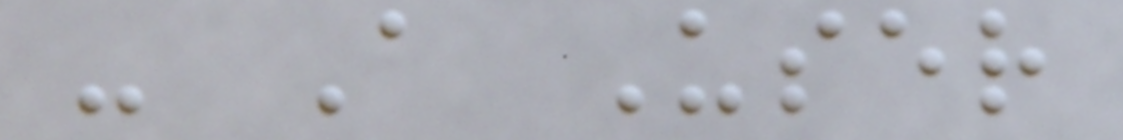- A User
